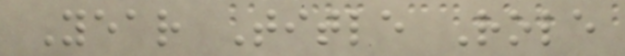Year Title Role
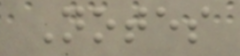Notes
